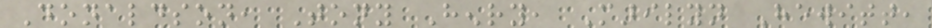Donaldson, Tony Henry, Marilyn Hewitt,
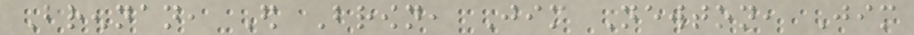Brennan, Ed Brown, Jim Newton, Jim
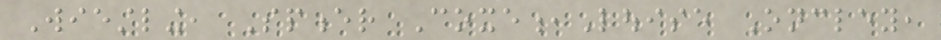Wiestling, Spencer Coxe,Louise Oncley,
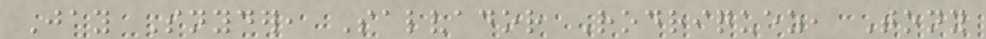Jay Snyder, Salvador Rodriquez, Tony
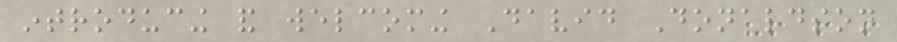introducing and welcoming David Donaldson
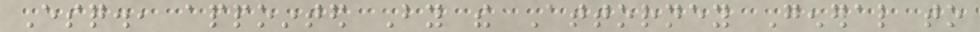Esq., appointed By the Attorney General to
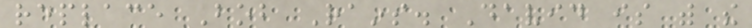replace Bob Rains. David is with the
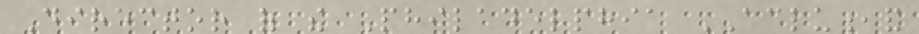Director of the Philadelphia ACLU,and
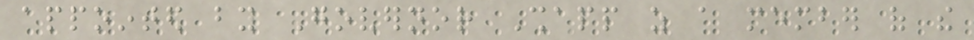appointed by Governor Shapp as a member of the
